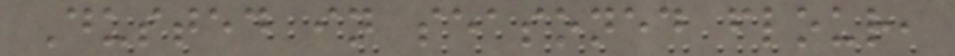Dusted in seasoned flour,
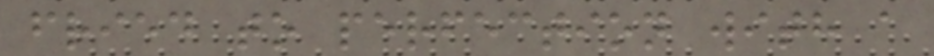fried to perfection with a
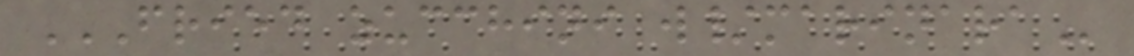FRIED ZUCCHINI W/MARINARA
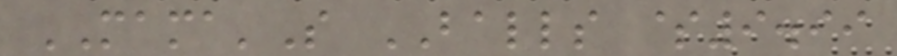MAMA'S BALLS $9.99
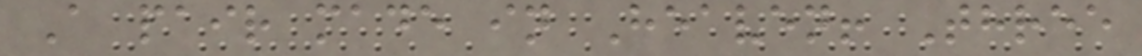A pair made in Heaven! Three
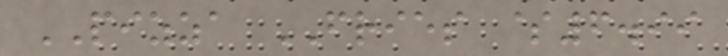PIZZA FRIES $6.99
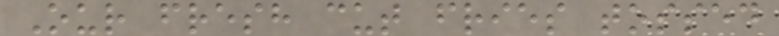Our fresh cut fries tossed
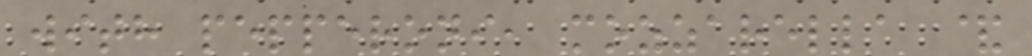with pepperoni, mozzarella &
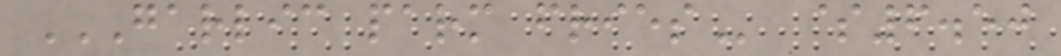GARLIC PARM FRIES $6.50
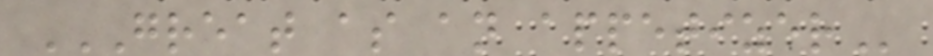GREAT AS AN APPETIZER
